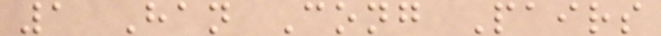1 Han Cong Pairs
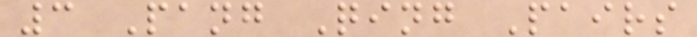3 Pang Qing Pairs
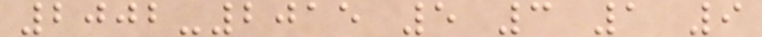2002-2015 5 3 1 9
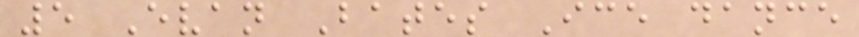5 Evan Bates Ice dance
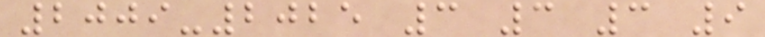2009-2025 3 3 3 9
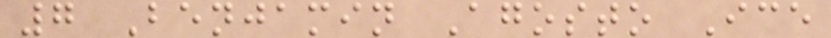7 Benjamin Agosto Ice
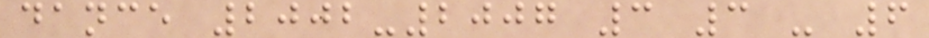dance 2002-2007 3 3 - 6
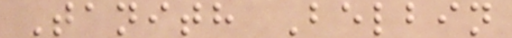Tanith Belbin
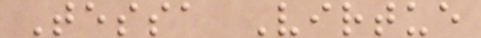Tessa Virtue
